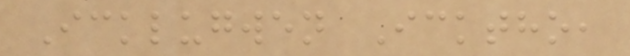Icklugwen Icktho,
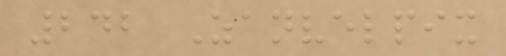242 Zanvelpix
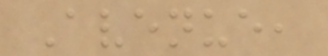Avenue,
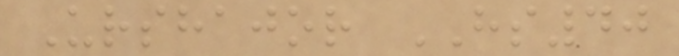Urshajor HS40
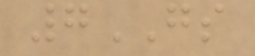7GS
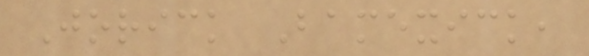Jorick Bamexick,
